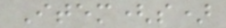Item(s)
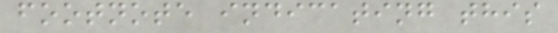footnote indicating this
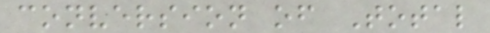conversion of Total
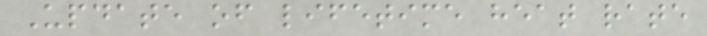Update of lifetime heat rate
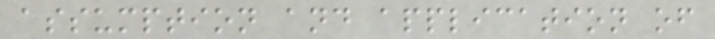assumption and application of
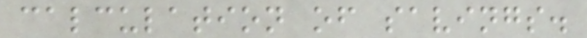calculation of savings.
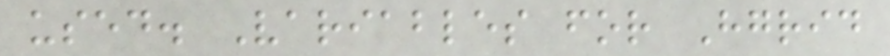used. Variables for Hgrid
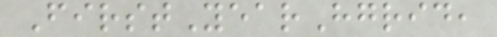FirstYearHgrid,
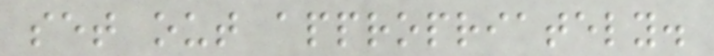set out appropriately.
